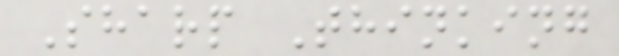Sharp Thinking
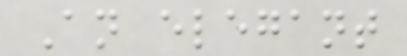An elegant
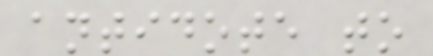antidote to
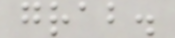grab.
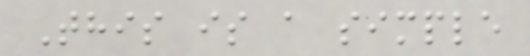This is a simple
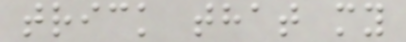trick that my
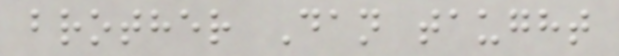brother Dan taught
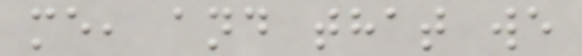me, and that we
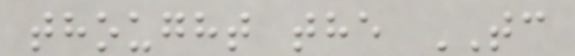thought the TC
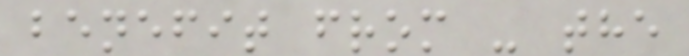benefit from - the
